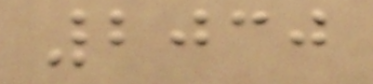2030
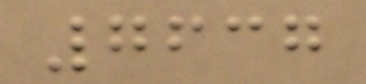7637
